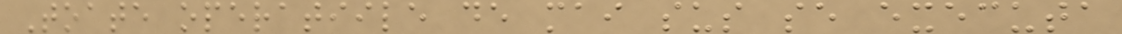Toate operatiile de mai sus se executa
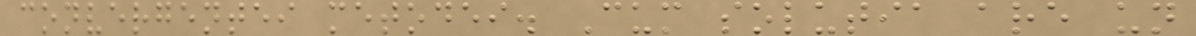convergentei metodei. Cum solutia are un
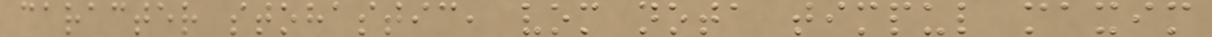caracter stohastic, vom nota timpul maxim
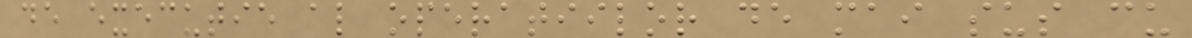de executie al operatiilor de mai sus cu
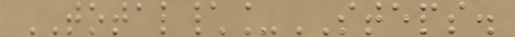TOTAL\_STEPS.
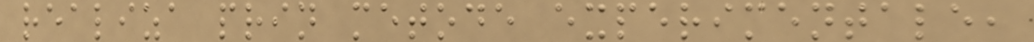realiza prin metode experimentale,
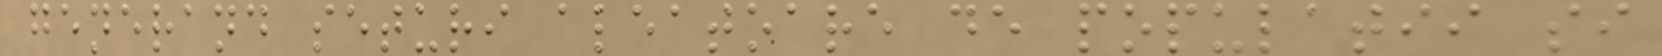generand seturi aleatoare de populatii si
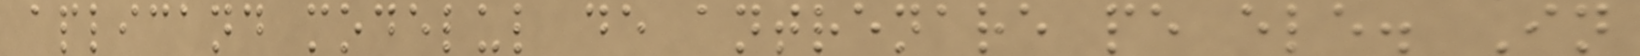aplicand modelul de antrenare pe ele. In
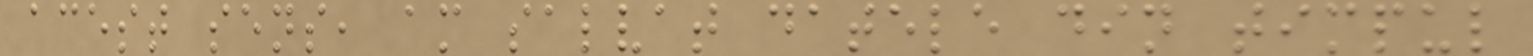acest sens, am salvat datele din timpul
